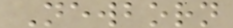Newborn
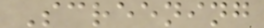Screening
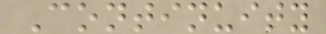Continuity
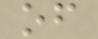of
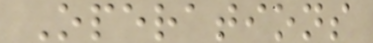Operations
